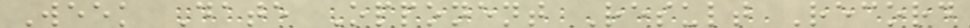Week Date Opponent Result Record
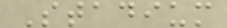Stadium
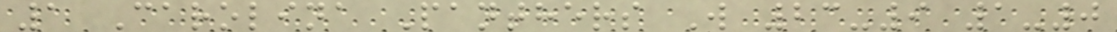1 Carolina Panthers W 23-9 1-0
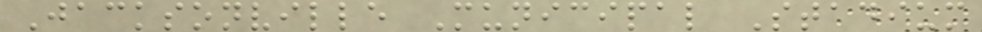Jacksonville Municipal Stadium
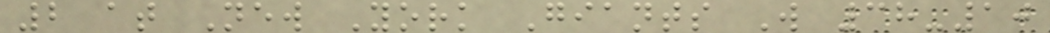2 at New York Giants W 38-10
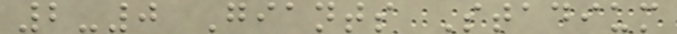2-0 Giants Stadium
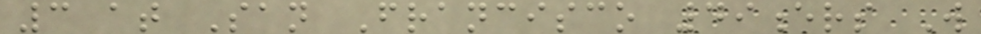3 at San Francisco 49ers W
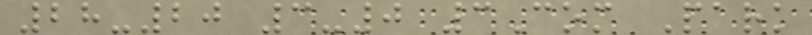28-20 3-0 3Com Park
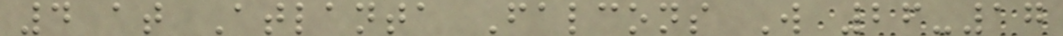4 at Atlanta Falcons W 26-17
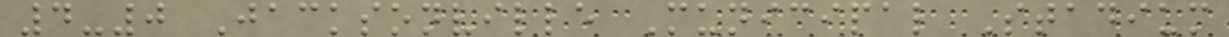4-0 Jacksonville Municipal Stadium
